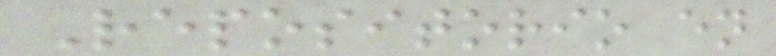Repositorio en
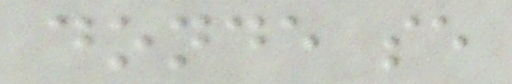donde se
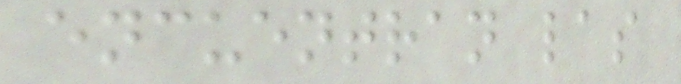encuentran las
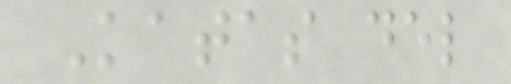Katas del
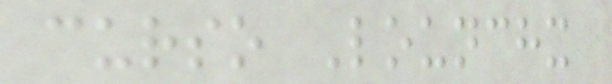curso Lounchx
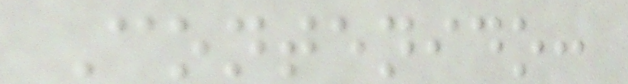Contenido:
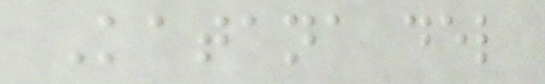Katana del
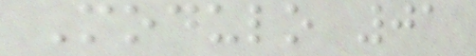Modulo 01
